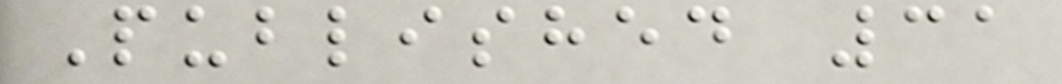Published 31
